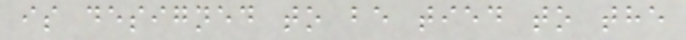is designed to be tied to the
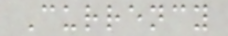Currency
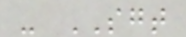- SGT
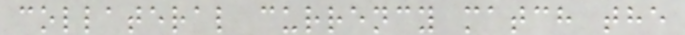collateral currency match the
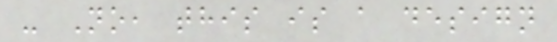- No, this is a design
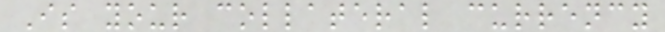Is your collateral currency
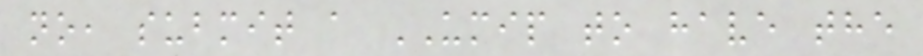no, submit a UMIP to have the
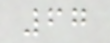67
